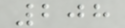208
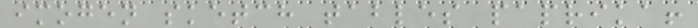imogen sketch tables paprika!
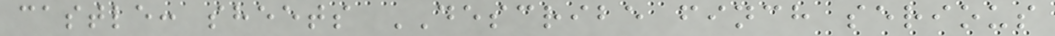castle: sheets DESCRIBE finch serious
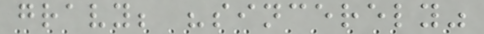gravy; "sincerely"
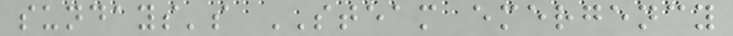sundays's STEAM emergency
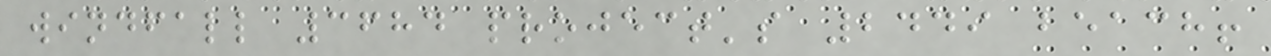windfall 3684 project's 2449 beach!
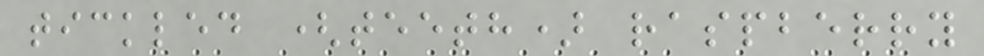tickled (teeth) raspberry
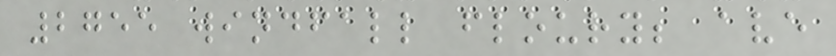2755 windfall floury; ave
